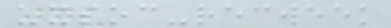uxsoc-recweek
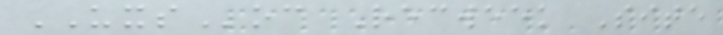UXSoc Recweek Site
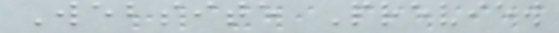Website Preview
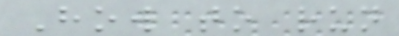How to run
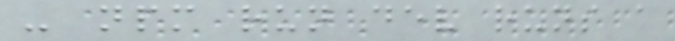- npm run dev runs a
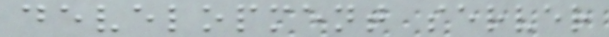development server
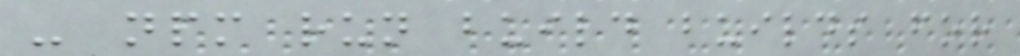- npm run build builds for
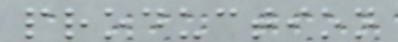production
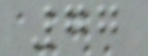77
